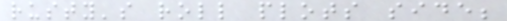rusty's roll plots side;
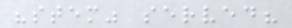"stem" served?
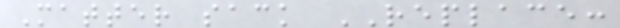Matter sack REPLACE:
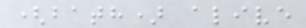(bath) alive
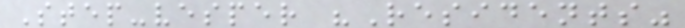Step-vesper "Residents"
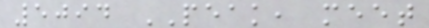5094 PEAK, meet
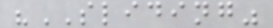"SLIDING"
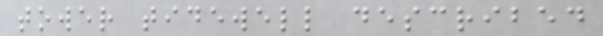tower tidewell described
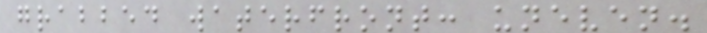grabbed waterfront: uneven.
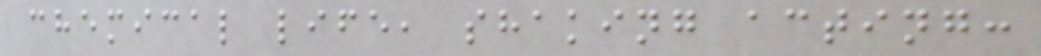chemical life, shaking acting:
